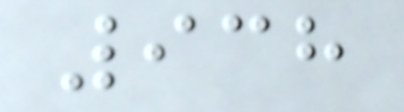938
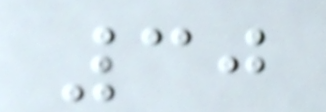30
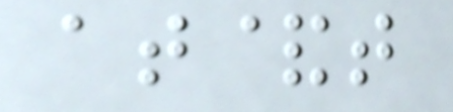at&t
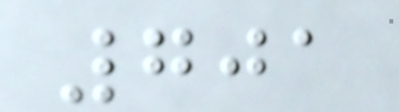701
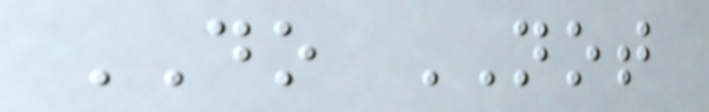DO NOT
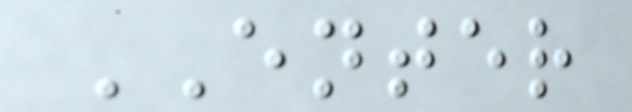ENTER
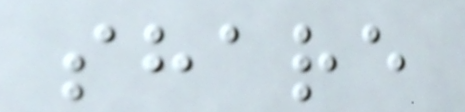share
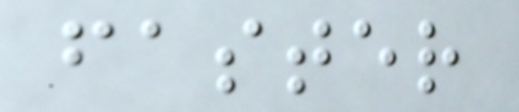faster
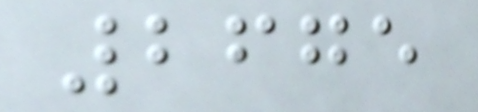2675
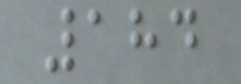184
